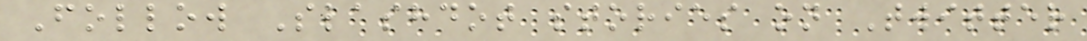Follow Slashdot stories on Twitter
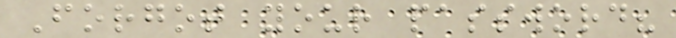Forgot your password?
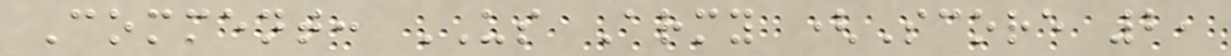Comment: US Army (Score 2,
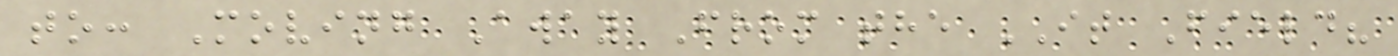to: Moving Away From the IT Field?
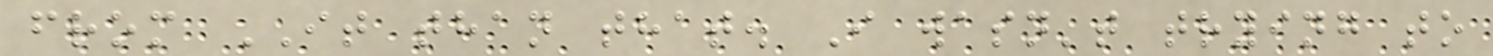from IT than that. I wasn't trying to
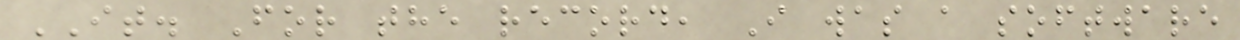IT. For the record, I was a software
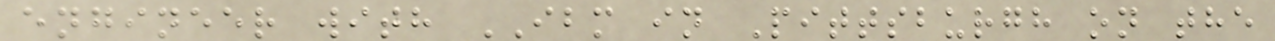engineer with IBM in Pittsburgh on the
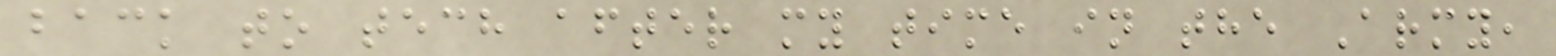back to tech after my time in the Army,
